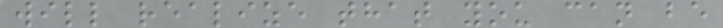will realize that you can be
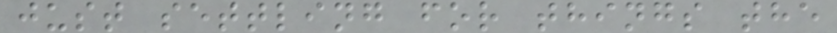just settling for things the
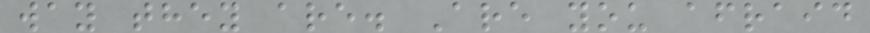way they are. Are you afraid
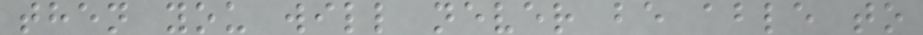then you will never be able to
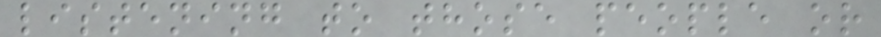listening to those people or
